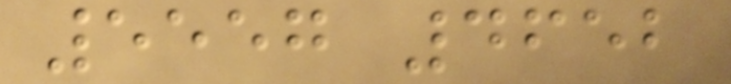5557 4652
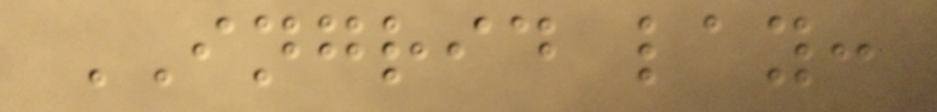INGRID lay:
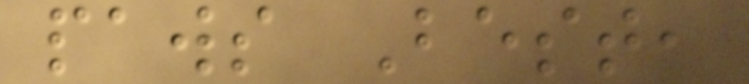paws Best,
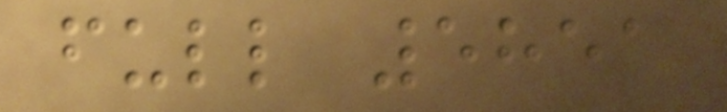full 5851
